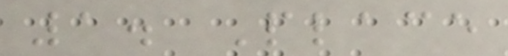1. Place
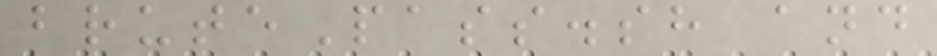brutePass.sh and
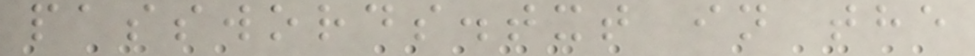passwords.txt in the
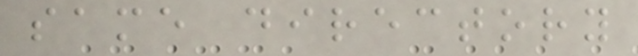same directory
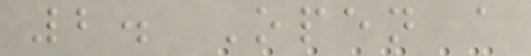2. Open a
